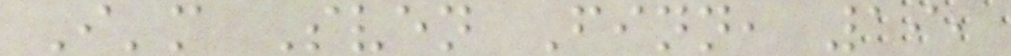I'm Sven Finn, 19,
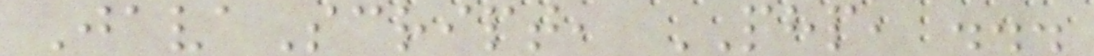JavaScript, PHP, ...
